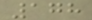178
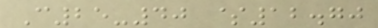C25-40 $12.70
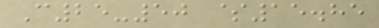C25-50 $15.85
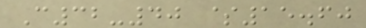C32-40 $15.60
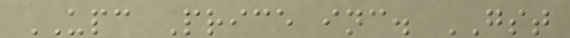UPC Price inc. GST
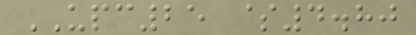UPC25 $4.80
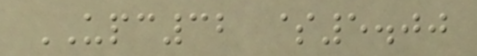UPC32 $5.00
